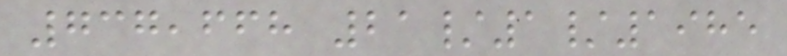737,668 21/1/1985
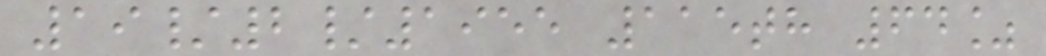19/2/1955 115th 64%
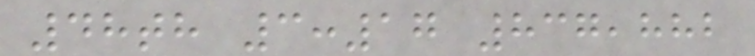48th 3:17 837,882
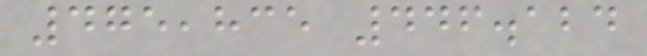475,835 446.124
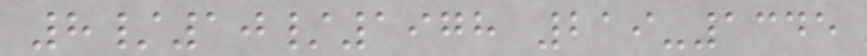8/10/1978 219-1345
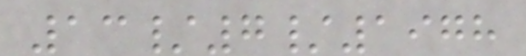13/7/1978
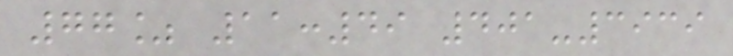77% 11:49 401-3939
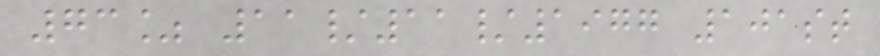73% 11/11/1977 101st
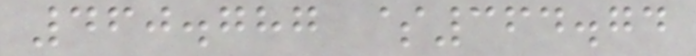460.787 $364.74
